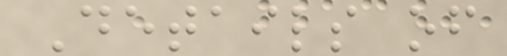Details of
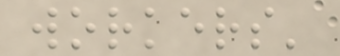workers'
